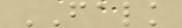FALK
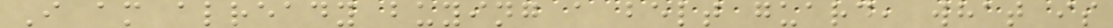I am already buying a belt guard, what is
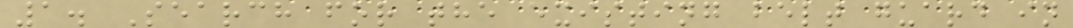1. Search for the existing belt guard in
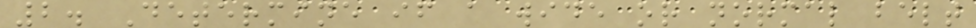2. Determine if a wide or normal belt
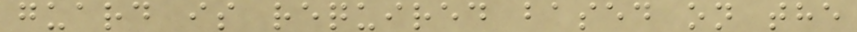guard is required based on the
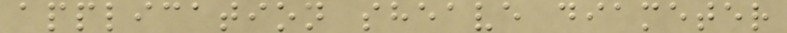application sheave diameter
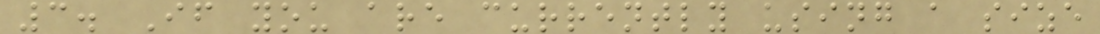3. If you are currently using a size
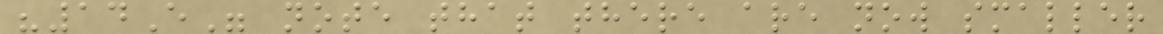"14E" note that there are now smaller
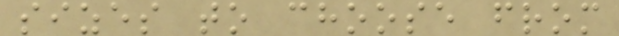sizes to choose from
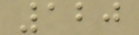120
